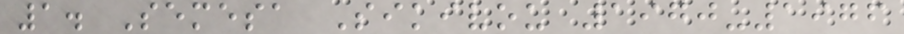1. Semesa Sikivou 1970-1976
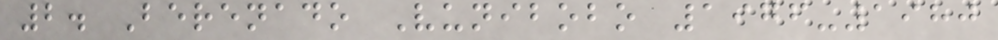2. Berenado Vunibobo 1976-1980
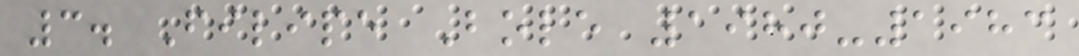3. Filipe Bole 1980-1983
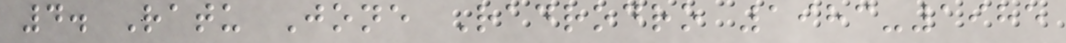4. Ratu Jone Radrodro 1983-1985
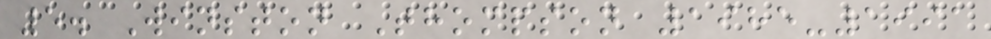5. Winston Thompson 1985-1991
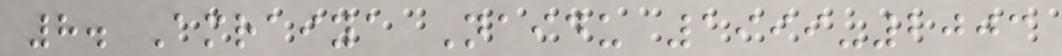8. Amraiya Naidu 1999-2003
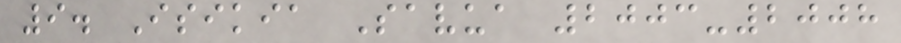9. Isikia Savua 2003-2008
